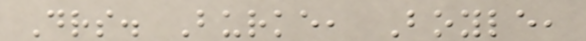Drs. Burke, Boyle,
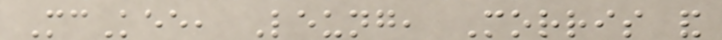McKee, Leung, Morris and
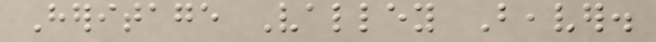Heritage Valley Beaver.
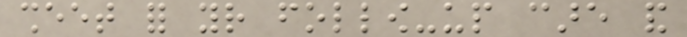sheet for your follow-up care and
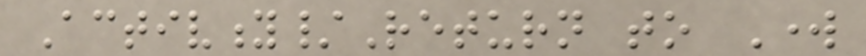Activity/Return to Work
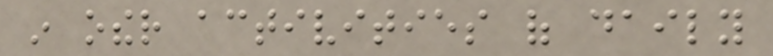in other activities of daily
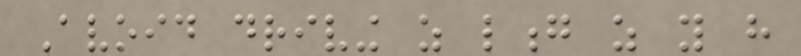Avoid driving as long as you have
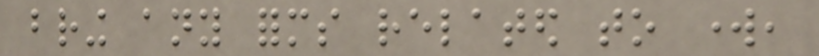bring any forms related to work,
